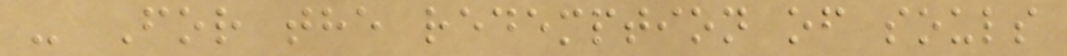- For the redemption of souls
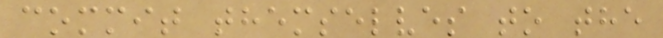commit themselves to the
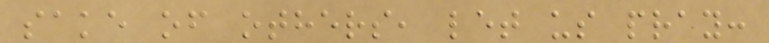sake of others, let us pray:
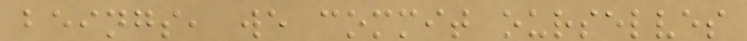beings, we commit ourselves
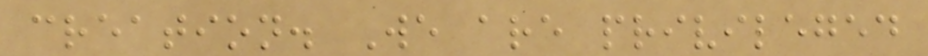creation. We are privileged
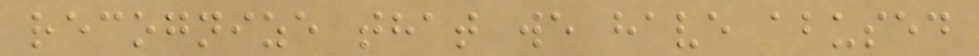recognize that we have abused
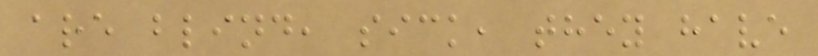are blind, sick, they have
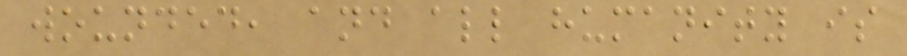wounded, and all humanity is
